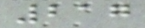217
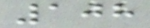108
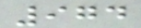974
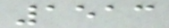1513
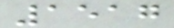1517
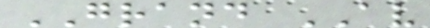GRAND AV
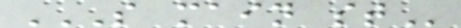S MAIN ST
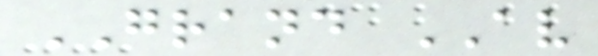GRAND AV
